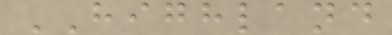HIGHLAND
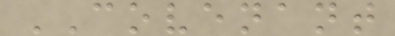COVENANT
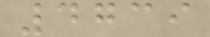4739
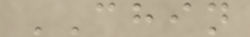CHIN
